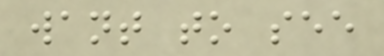want to see
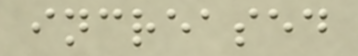increased
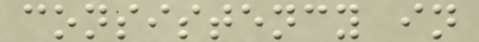consistency in
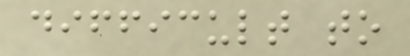difficult to
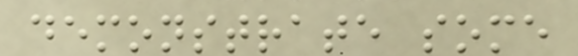demonstrate some
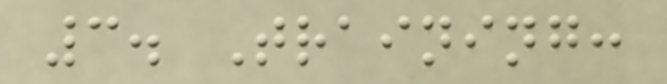3. Training:
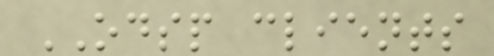ODSP clients
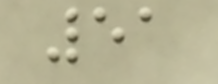51
